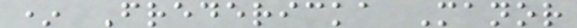* Fredericka Manor
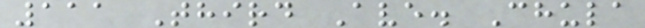111 Third Ave. Chula
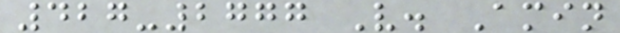427-2777 V. Amin
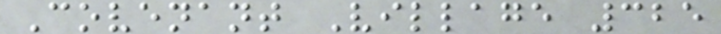Covenant Village 325
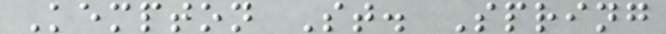Kempton St. Spring
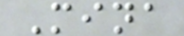Mina
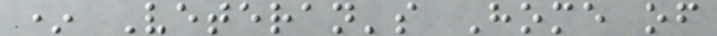* Veteran's Home of
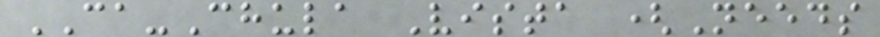CA-Chula Vista (Needs
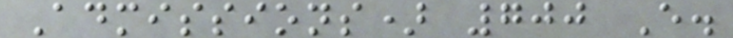Admissions) 700 E.
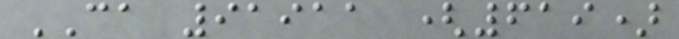CA 91911 (619)
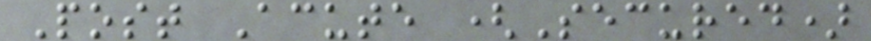Post Acute (Secured)
